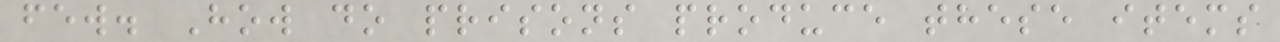few. How do prisons produce these items
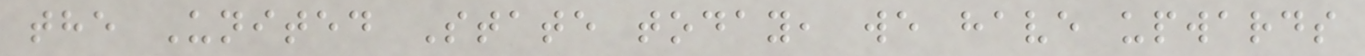the United State today, we have upwards
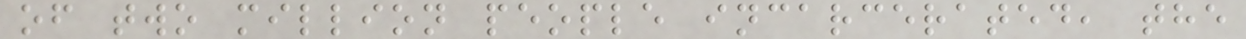of two million people incarcerated, the
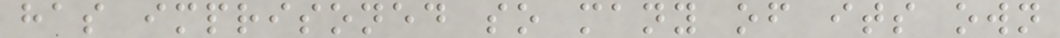has imprisoned so many of its own
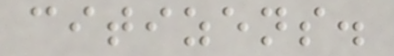citizens.
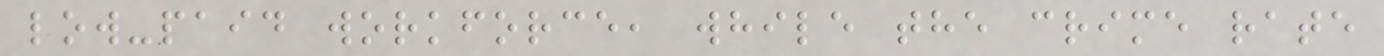low-paid workforce, while the crime rate
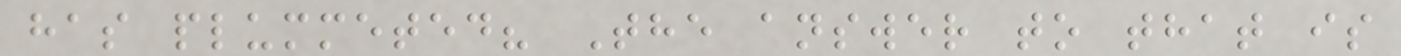has plummeted? The answer to that is
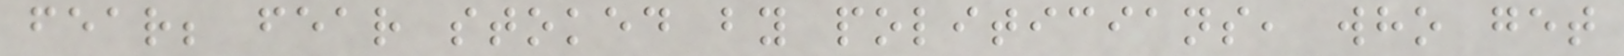fear; fear stoked by politicians, who get
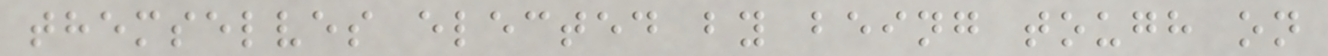themselves elected by being tough on
